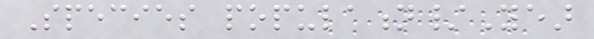Species population/Year
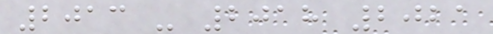2013 - 2018 2021
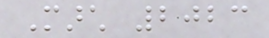March 2023
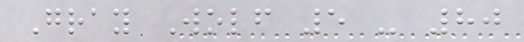Gray Wolf 5 - 80
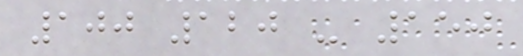100 120 - 150
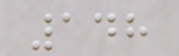148
